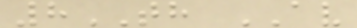8TH AV
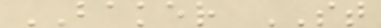BAKER ST
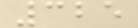325
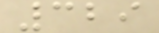329
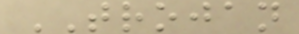TROJAN
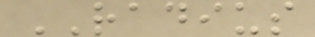RADIUS
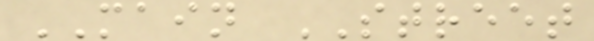MAIN STREET
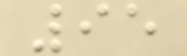95
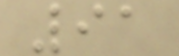91
